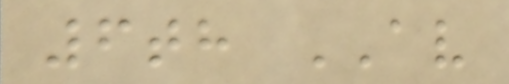6th AV
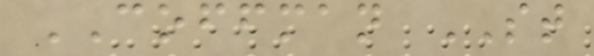COFFMAN ST
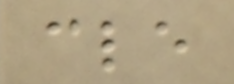cle
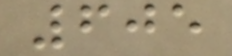605
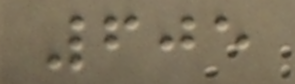605
